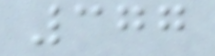377
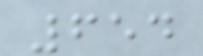654
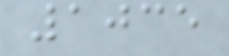1035
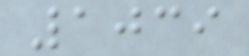1039
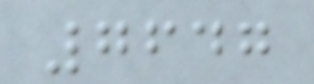7647
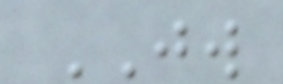JW
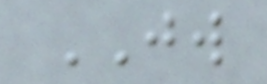JW
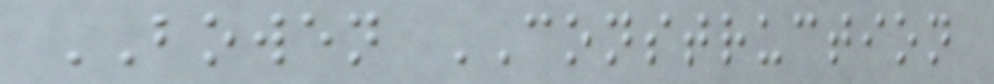BOWEN CONSTRUCTION
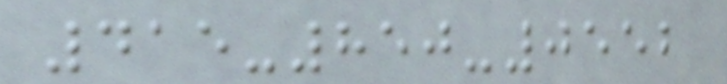415-850-0552
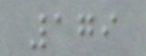179
